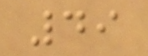49
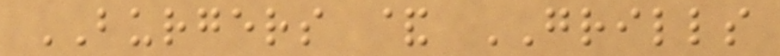BURGERS & GRILLS
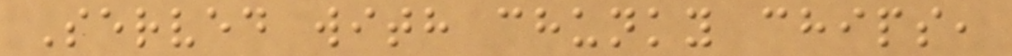Served with chunky chips,
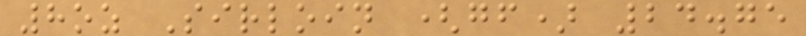8oz Sirloin (gf) 24.75
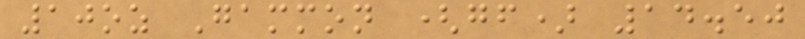10oz Gammon (gf) 14.50
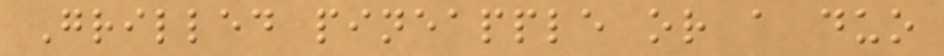Grilled pineapple or a duo
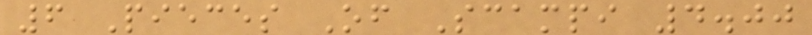6 Pieces Of Scampi 4.00
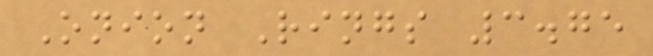Onion Rings 3.75
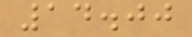14.00
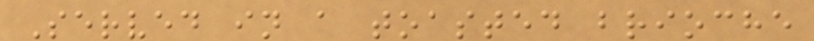Served in a toasted brioche
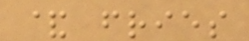& fries
